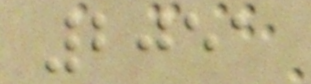2051
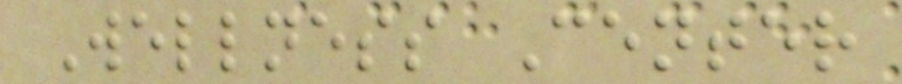Wellness Center
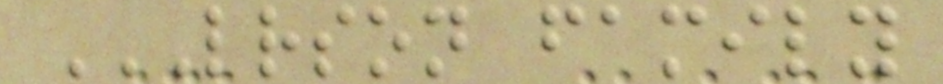LRSON FAMILY
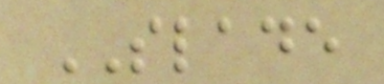SLADE
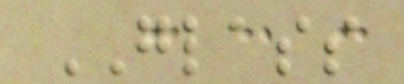GLASS
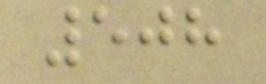508
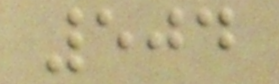504
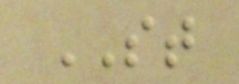ST
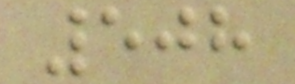508
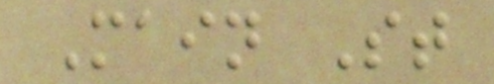Main St
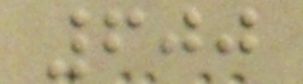600
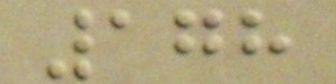178
